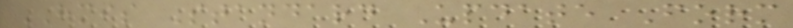HMIS Standard Update Form
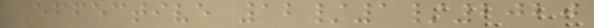Effective 12/1/2020
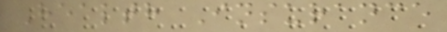Health Insurance
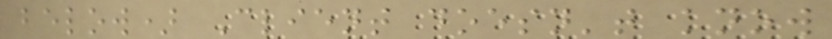below) Client doesn't know
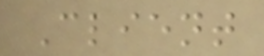Client
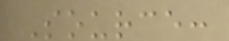Source:
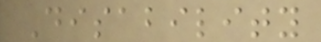Disability
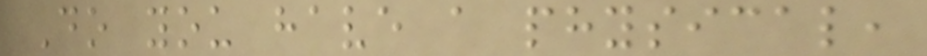Do you have a physical,
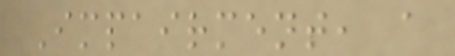Impairment, a
